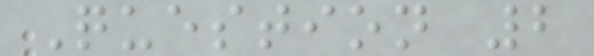Question 2
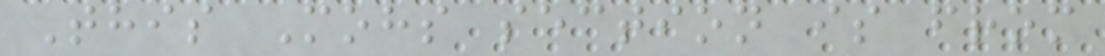This Mohs section is from
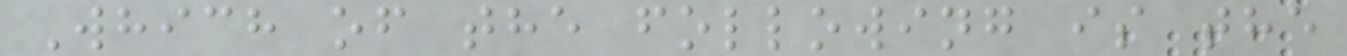Which of the following is the
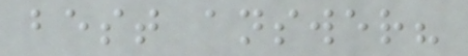best answer?
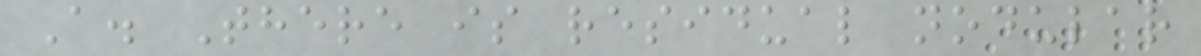A. There is residual nodular
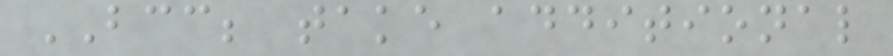BCC; take additional
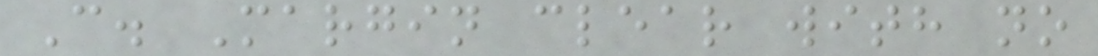C. Margin clear with no
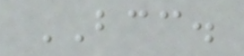BCC.
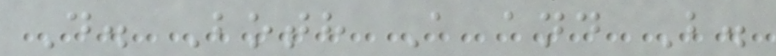D. Both A and B.
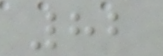82
